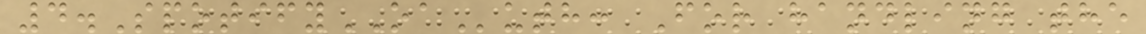4.SpotifyOAuth: For handling the
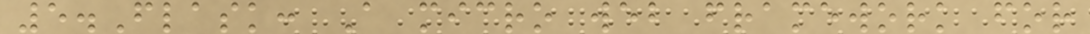5.Flask: A micro web framework for
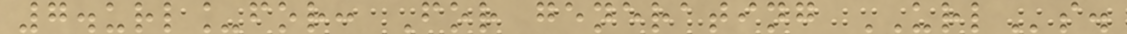7.url_for: For generating URLs.
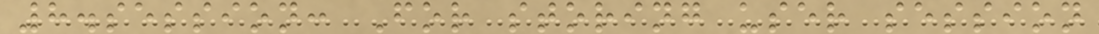8.session: For storing user session
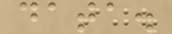data.
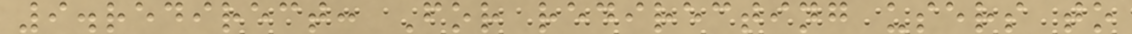9.redirect: For redirecting users to
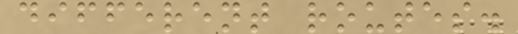different routes.
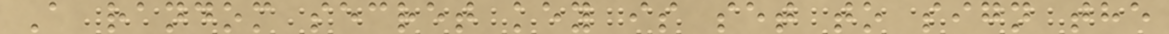A random secret key is set to sign the
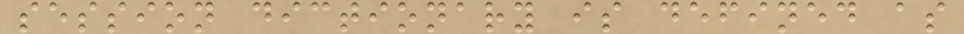session dictionary is defined as
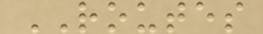ROUTES
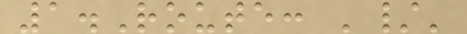1.Route: '/'
